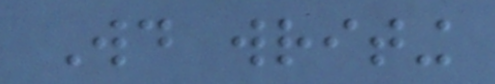Would writing
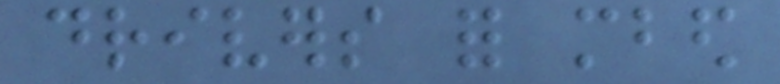drivers for mbed
